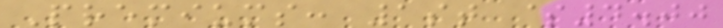Premiums: 1st $4.00
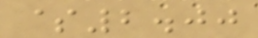$2.00
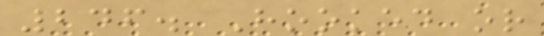246. Hooked or
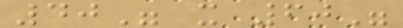40" x 60"
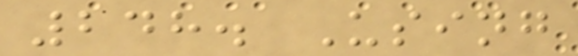248. Using
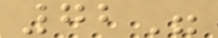72"
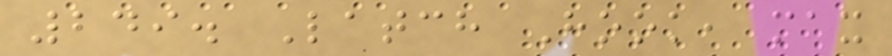249. Latch Hook, max
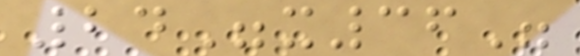24"x36"
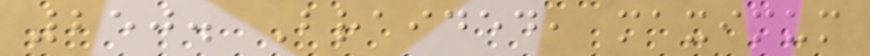250. Braided, maximum
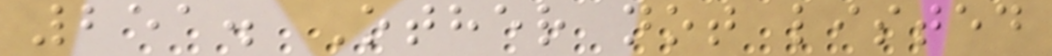251. Other not listed
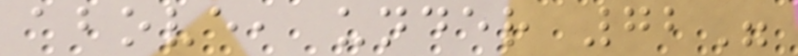above, under 72"
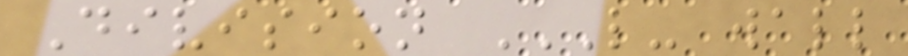Division L- WALL
